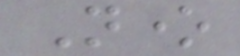None
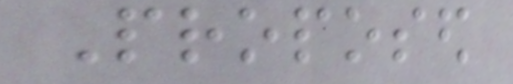Proposed
